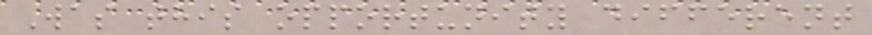Was this opportunity different
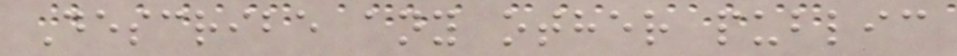Describe any other public
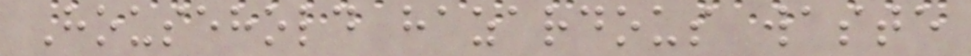Household hazardous waste
